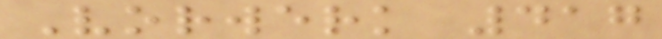Vorwerk 417
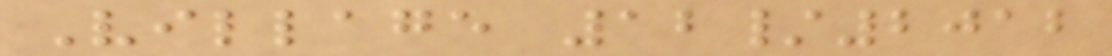Village 12/2012
